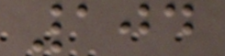104
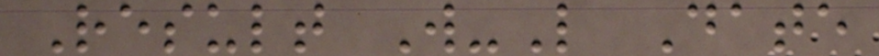Result W-L Date
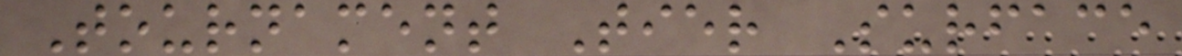Tournament Tier Surface
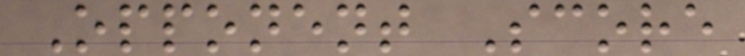Opponent Score
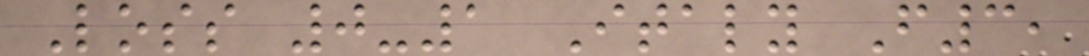Loss 0-1 Italy F3,
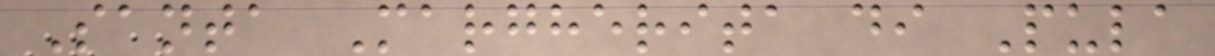Santa Margherita di Pula
